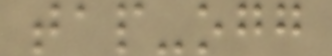tap-ogg
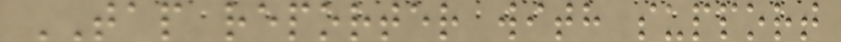TAP reporter with support
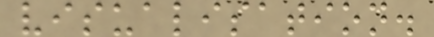visualisation.
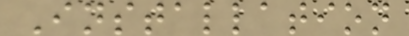Installation
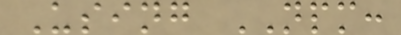Using NPM:
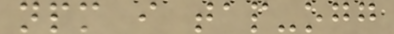npm i tap-ogg
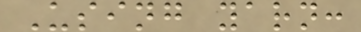Using yarn:
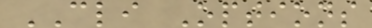CLI Options
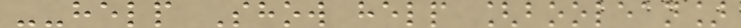--help Show help [boolean]
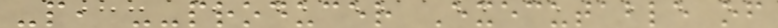-p, --producer Executable of
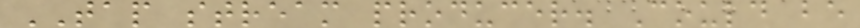TAP stream producer. Could be
